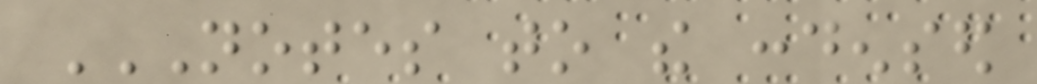NOTES TO THE CONDENSED
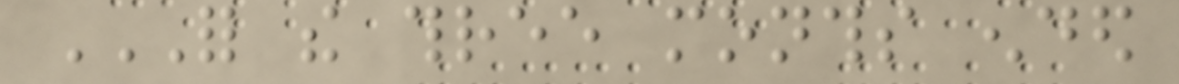FOR THE THREE MONTHS ENDED
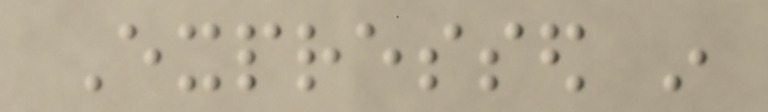Expressed in
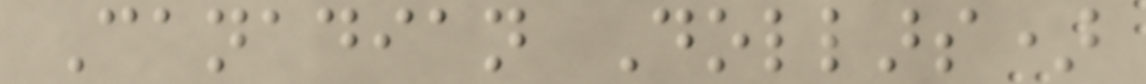Canadian Dollars)
